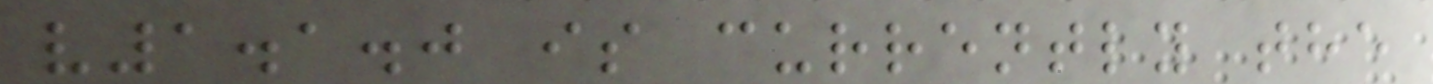v1.1.0 is currently the
